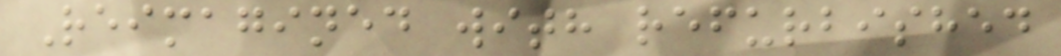Reimagined with refurbished
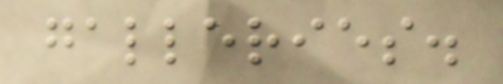galleries.
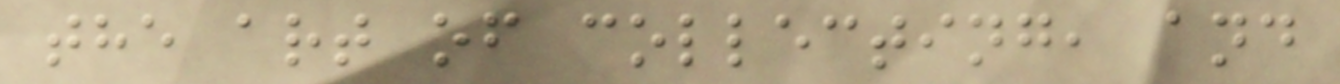the art of collecting, and
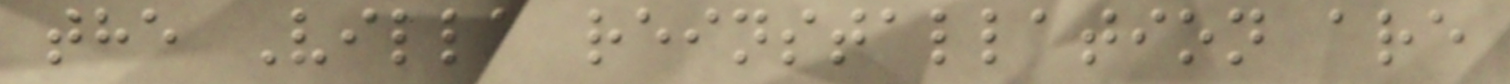the Villa reinstallation are
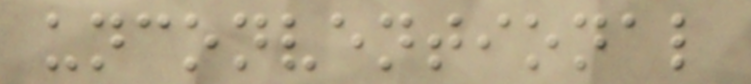unconventional
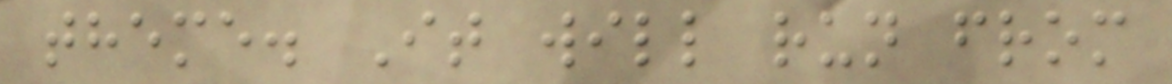theme. It will run from
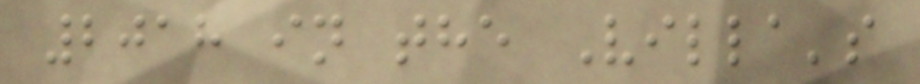2018 in the Villa's
